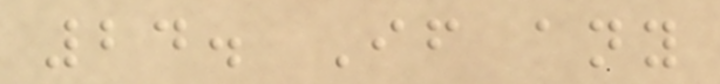24. If any
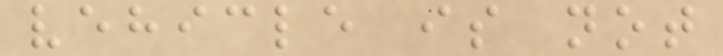vehicle is not
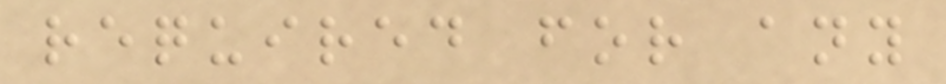required for any
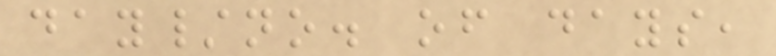day/no. of days,
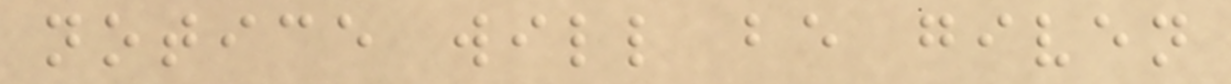notice will be given
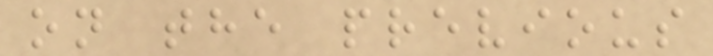on the previous
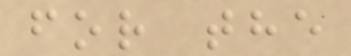for the
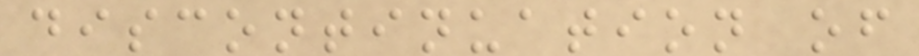discontinuation of
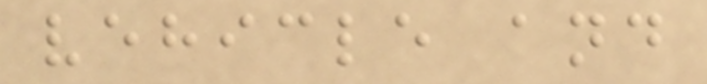vehicle and
